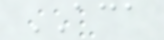ACA
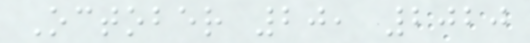October 20, 2020
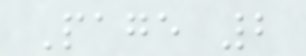Page 2
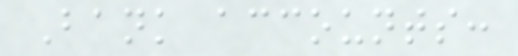Bank accounts:
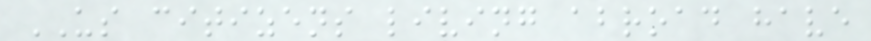US citizens living abroad have
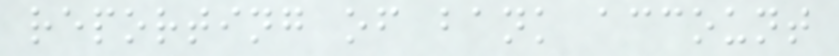reporting of bank account
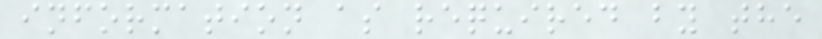information as required by the
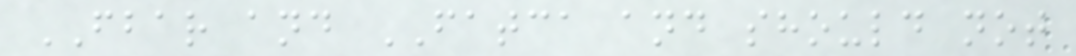FBAR and FATCA and should not
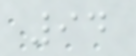94
